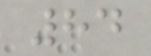84
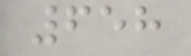658
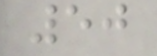50
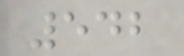542
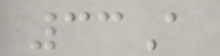33A
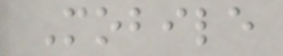Mobile
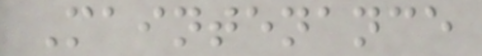Maintenance
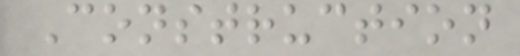Construction
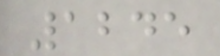1245
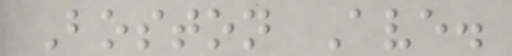Boston Ave.
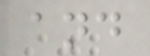and
